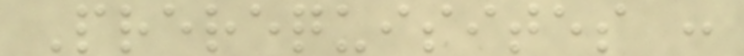Prerequisites :
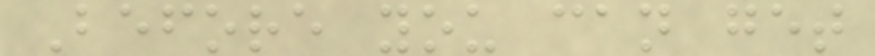Before you can get
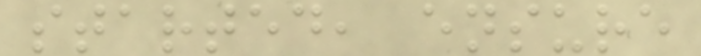started, ensure
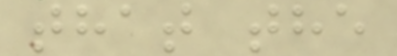that the
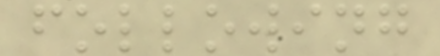following
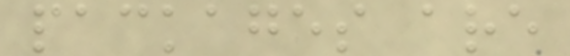packages are
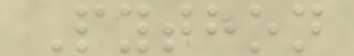Python
